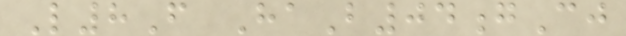L8F HaB04gCj
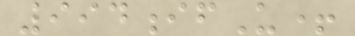994ifU+
